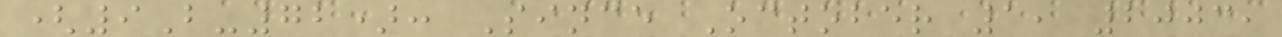(9B-72): Since October 1, 2003,
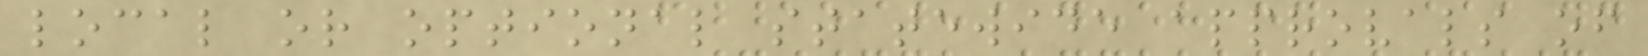local or optional statewide approvals of
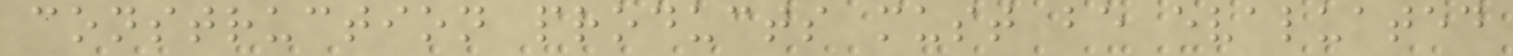construction products must be evaluated
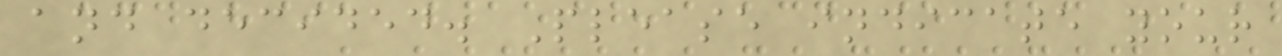and decided. Please indicate your
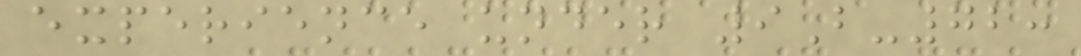experience under 9B-72:
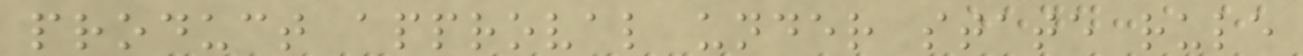product approval under state rule
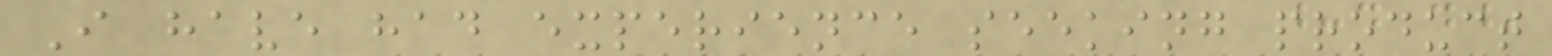I have had experience seeking product
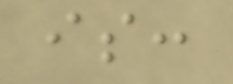is:
